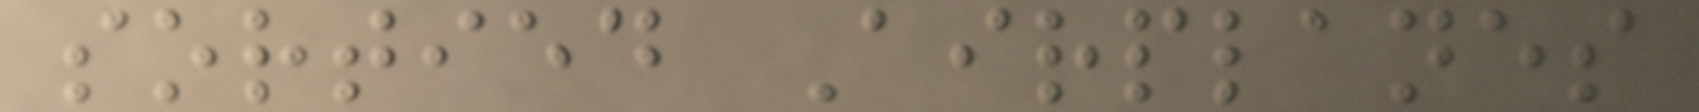sortied Airplanes
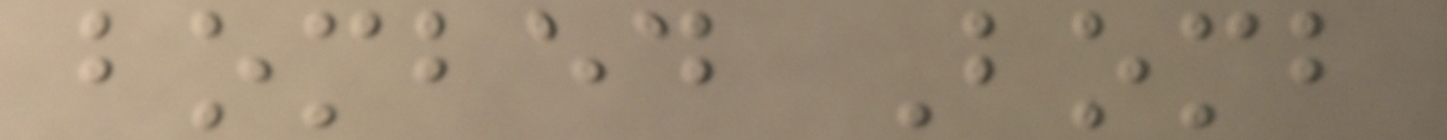bombed Bomb
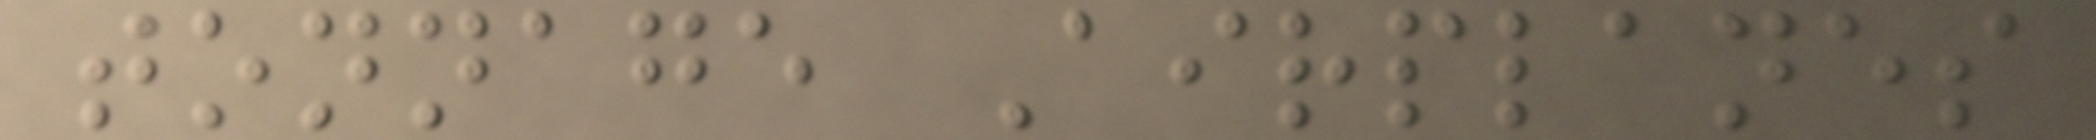tonnage Airplanes
